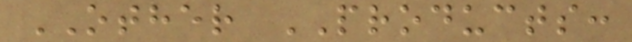OTHER PRODUCTS:
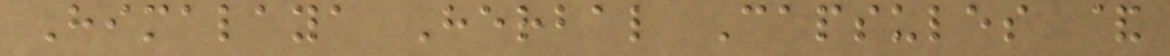Himalaya Herbal Capsules &
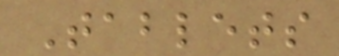Tablets
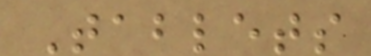Tablets
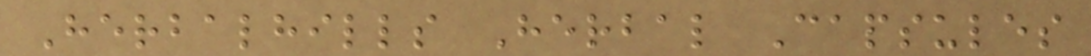Herbalhills Herbal Capsules
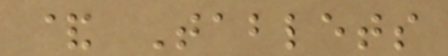& Tablets
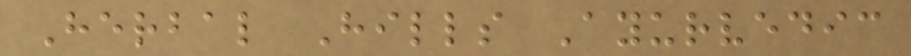Herbal Hills Ayurvedic
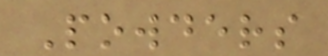Powders
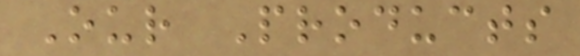Our Products
